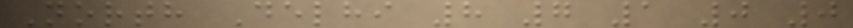North Delhi 8 7 1 0 0
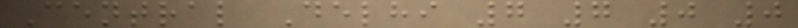Central Delhi 7 7 0 0
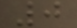0
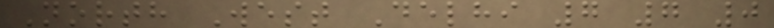North West Delhi 7 7 0
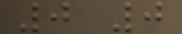0 0
